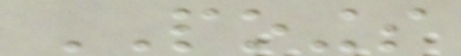POINGS
